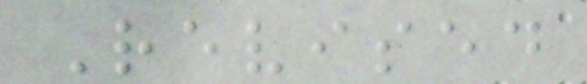Revised
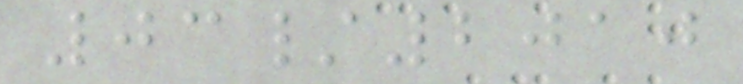03/2010
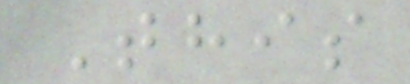This
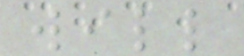will
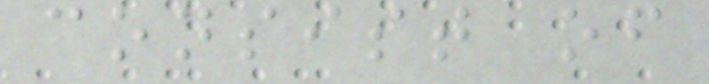consist of
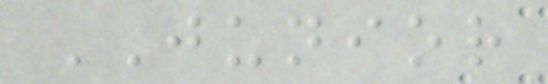JUNIOR
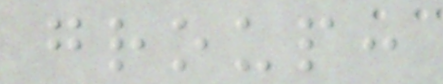group:
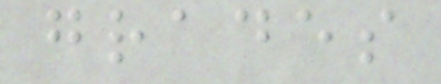grades
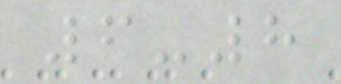6-8
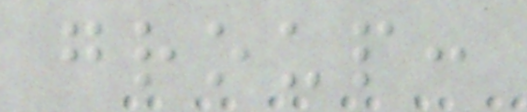group:
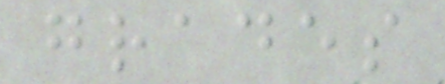grades
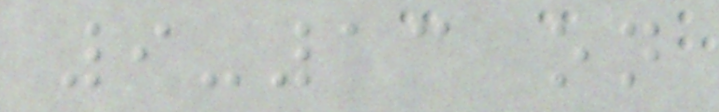9-13 on
